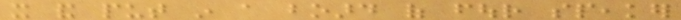it and put in a board of four speaker
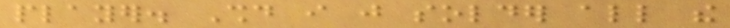player. Should i just solder all the
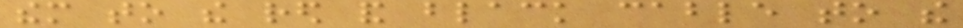them to the red and black cable to the
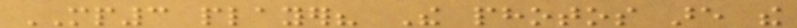MP3 player? The photos are the
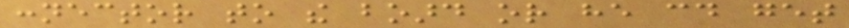connector to the board or he could get
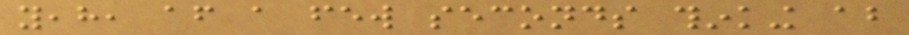yeah, after a few seconds thinking about
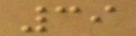39
